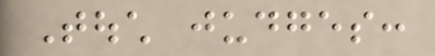Touch judges:
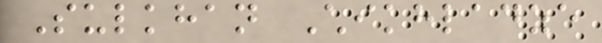Sulkhan Chikhladze
